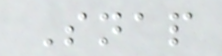Snap
